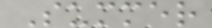Summer
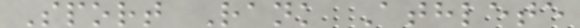Sport Rank Athlete
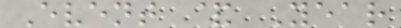Event & Year
